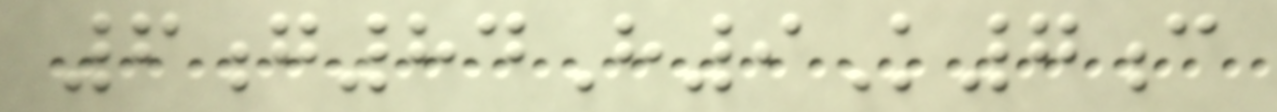6g84H9K7c
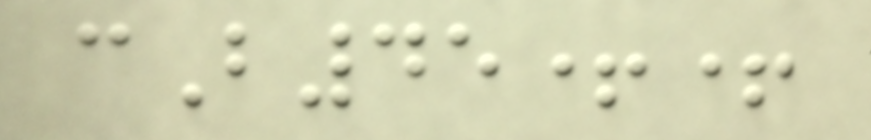cB45++
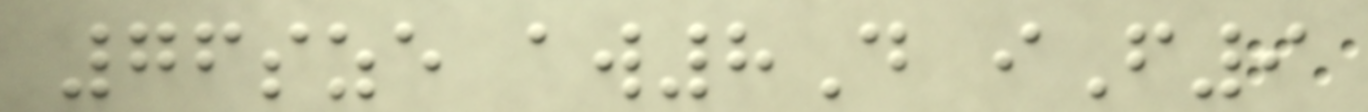76sze aw8D iF9
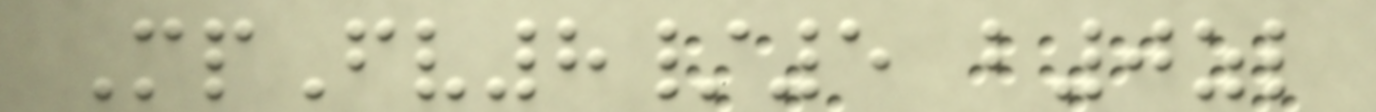MpFv8/5 b0zl
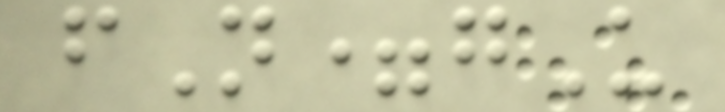fN=gU
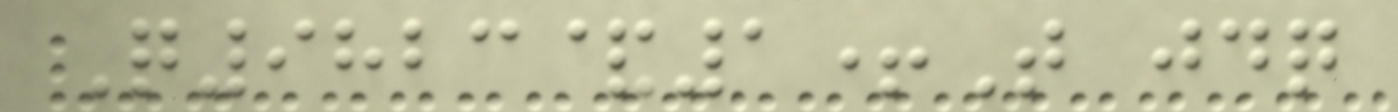Q9823&1+T jdq
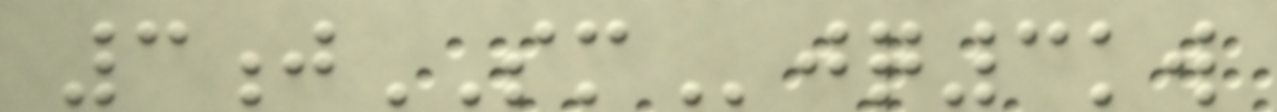3jSMjq3kw
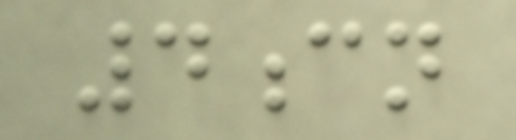4cn
